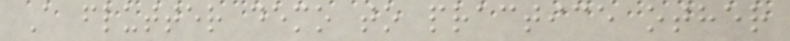A flutter demo to practice other
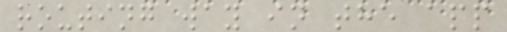routing way in the app
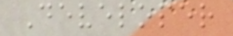Developer
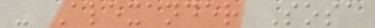- Alexander Sosa
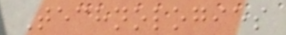Technologies
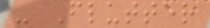- Flutter
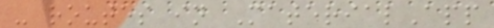- routes in MaterialApp
